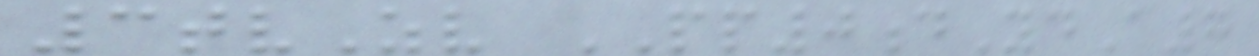3tvZv PP0dYdA7
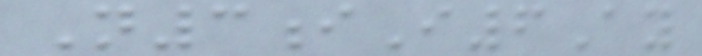N3iI6Ay
